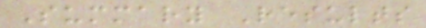Summary Results
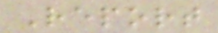Report
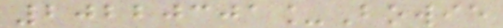20220301_Bowie
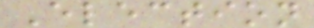Election
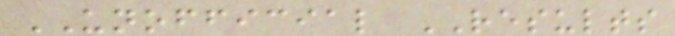UNOFFICIAL RESULTS
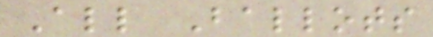All Ballots
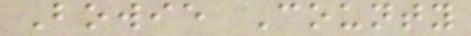Bowie County
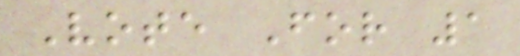Vote For 1
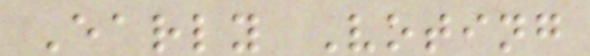Early Voting
